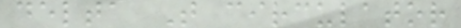delta T circulator
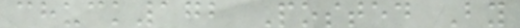chuck172 Posted By
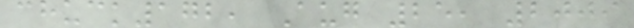chuck172, Aug 25, 2009
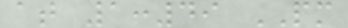at 1:49 PM
